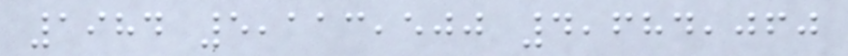1984 5,113,500 4,684,060
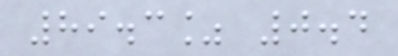89.3% 0.4
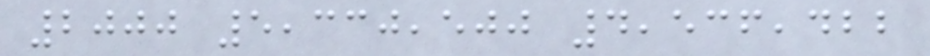2000 5,330,500 4,536,422
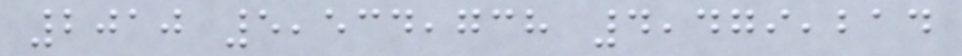2010 5,534,738 4,479,214
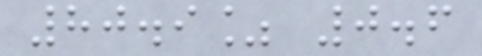80.9% 0.6
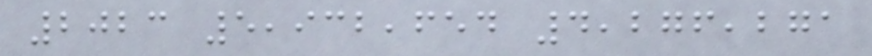2023 5,932,654 4,276,271
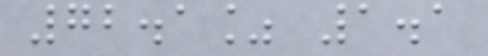72.1% 1.1
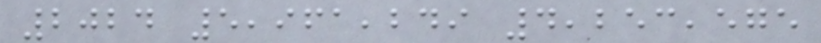2024 5,961,249 4,253,575
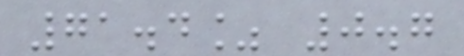71.4% 0.7
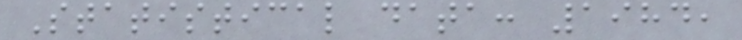Statistical data: 1984,
